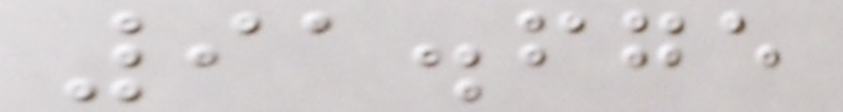91.675
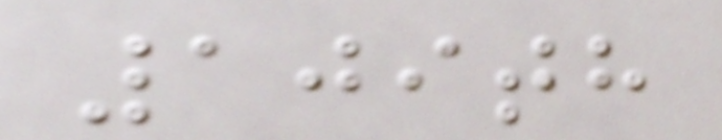109th
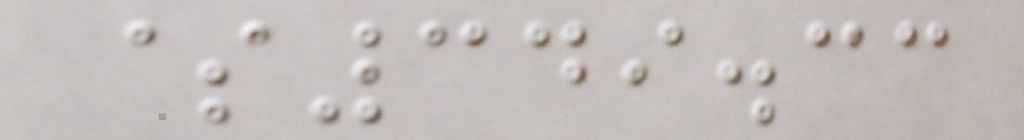$349.33
